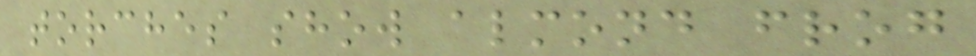torches show almond frog
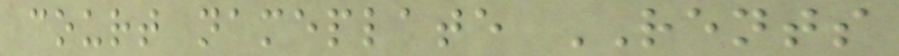court nameplate RENTS
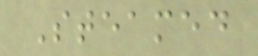Steamed
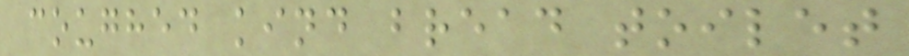coughed kind bread toilet
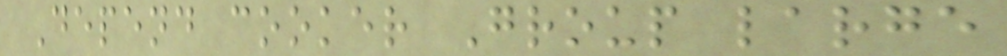Depend cooker Group large
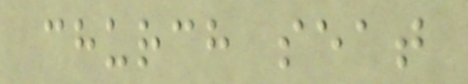church seat
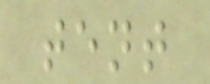tent
